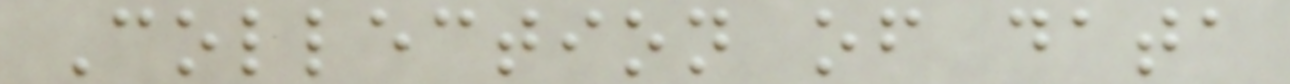Collection of data
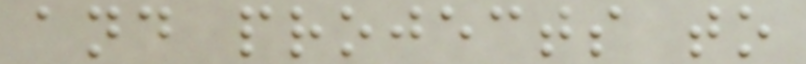and projects to
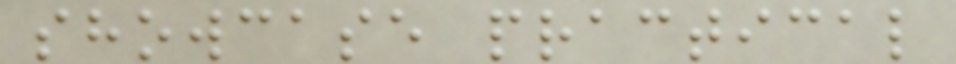showcase practical
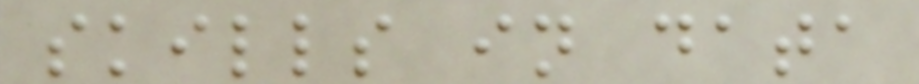skills in data
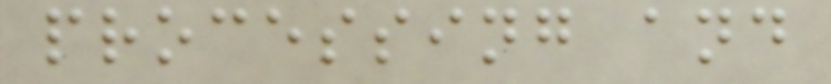processing and
